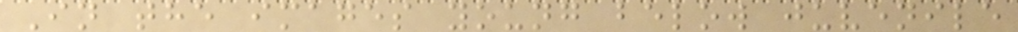In the images young below juvenile
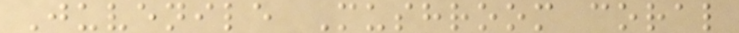Juvenile Mushroom coral
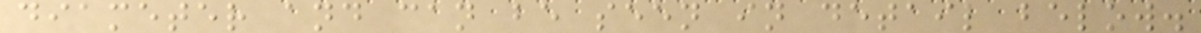diameter and can be seen in detail below.
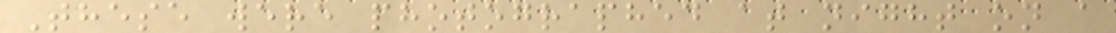These were photographed at night on a
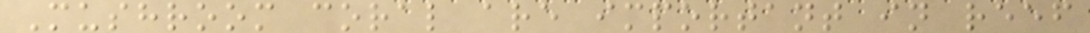Mushroom coral are important in reef
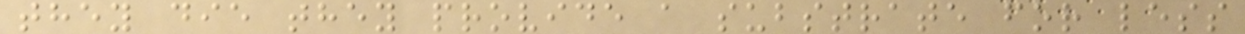they die they provide a substrate for less
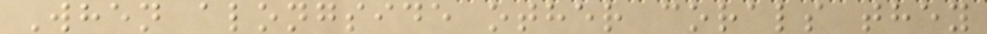When alongside other corals they
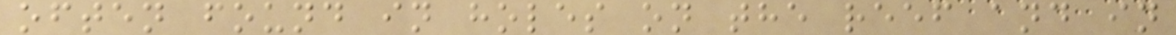often found in holes on the reef and in
